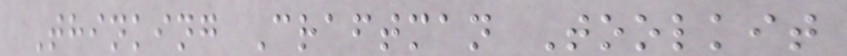Thinking Craftman Toolkit
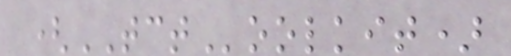(TCToolkit)
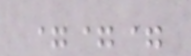===
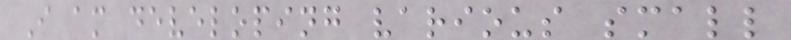I am developing various small
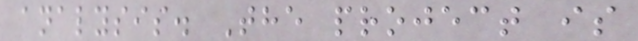analysis. The project is
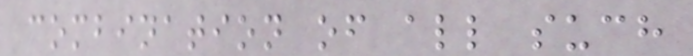combination of all such
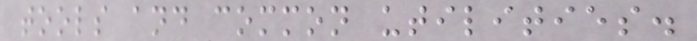tools and common utilities.
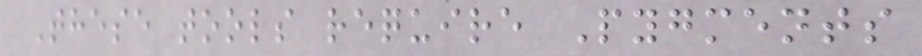These tools require Pygments
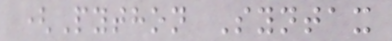(Python Syntax
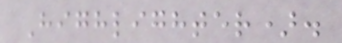Highlighter).
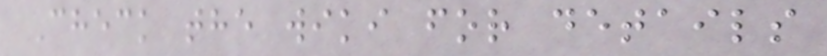Check the wiki for details
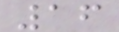16
